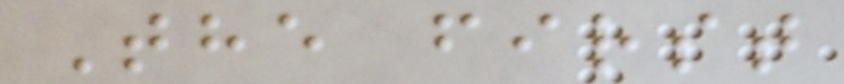The first
